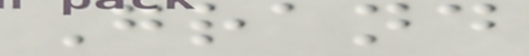Grand
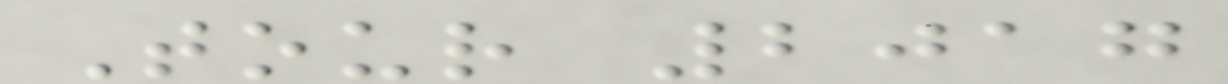Tour 2017
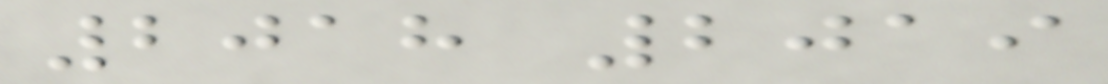2018 2019
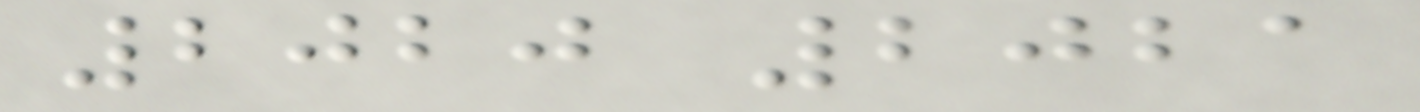2020 2021
